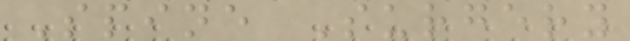Spine Surgery
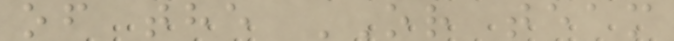of the OR team
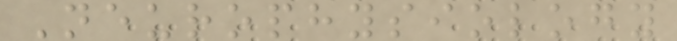Neurophysiology
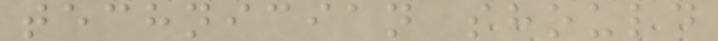technician should
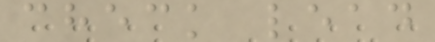check lead
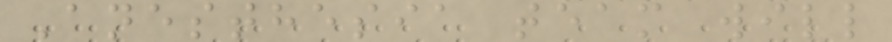Anesthesia team will
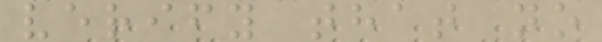verify that no
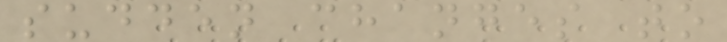sudden changes to
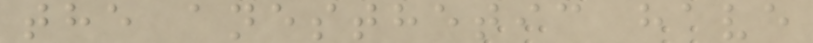the anesthetic have
